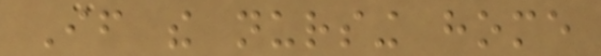If the nursing home
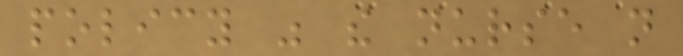policy was the nurse not
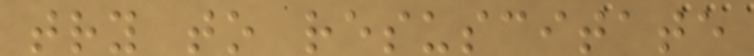try to resuscitate
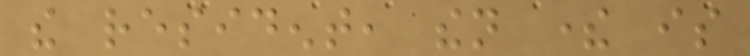the resident, then there is
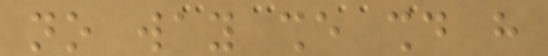no way she should have
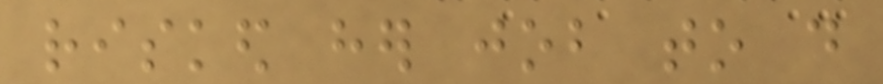risked her job to do
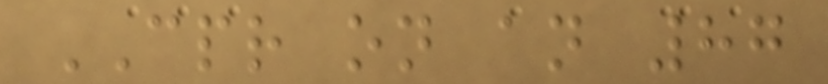CPR on an 87
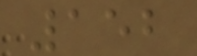152
